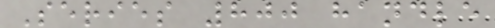Series 800 handle
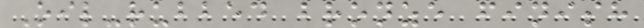Oil-rubbed bronze finish
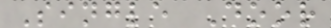Single Door
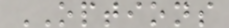OPTIONS
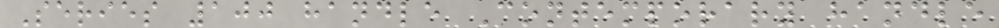Series 100 handle Contemporary handle
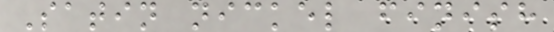Satin nickel finish
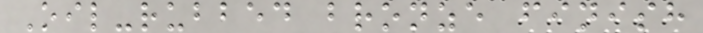Oil-rubbed bronze finish
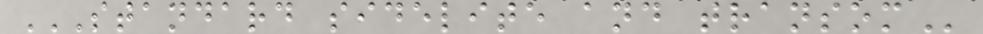STANDARD SIDELITE AND TRANSOM
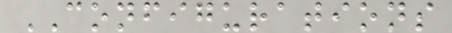CONFIGURATIONS
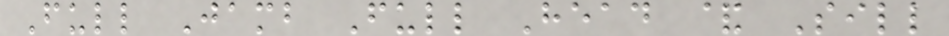Full Jamb Full Head & Sill
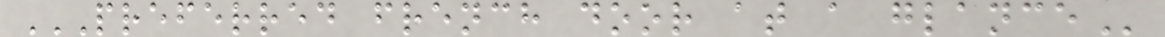PREFERRED FRENCH DOOR AT A GLANCE
